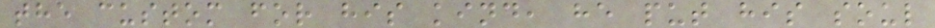the custom for his kind, he put his soul
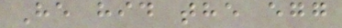He hid the egg
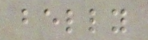belly
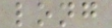long
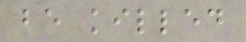be killed
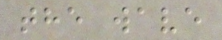the wave
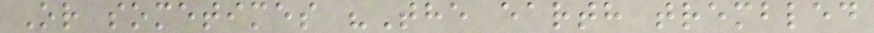Or sometimes "The earth trembled
